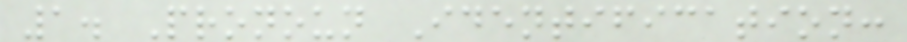1. Pronoun Identification:
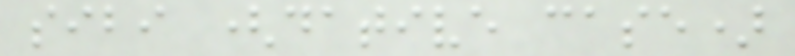sibi (dative case)
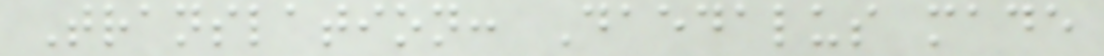Translation: Daedalus made
